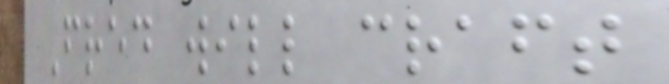Fred will craft
